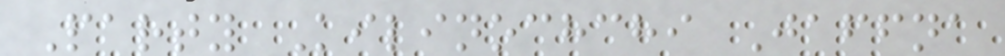Party Kilinochchi Jaffna
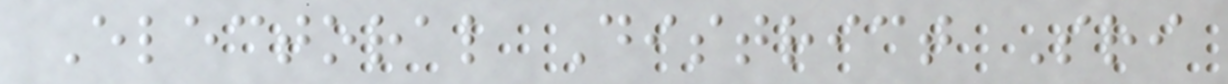Electoral District Sri
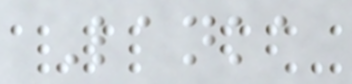Lanka
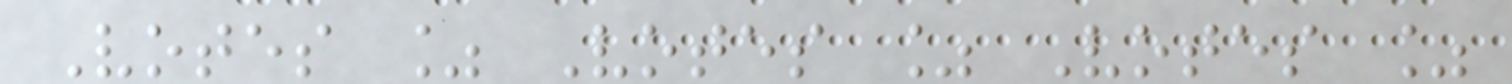Votes % Votes % Votes %
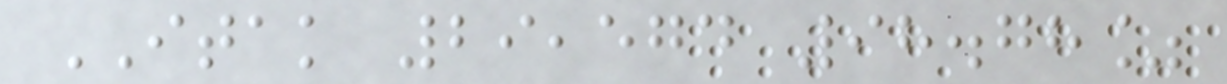ITAK 29,574 98.78%
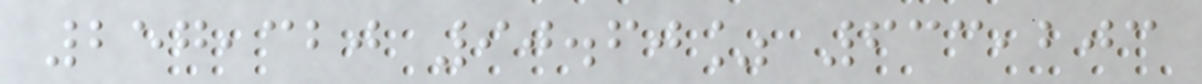257,320 90.60% 633,203
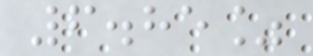6.85%
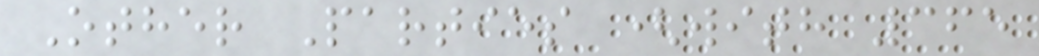Other Parties (with 365
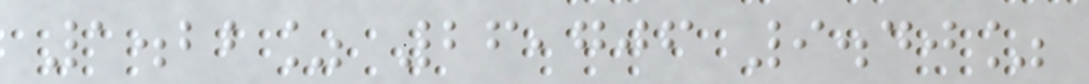1.22% 26,706 9.40%
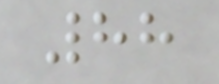88
